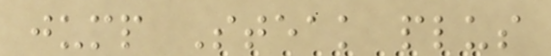jump Steak plus
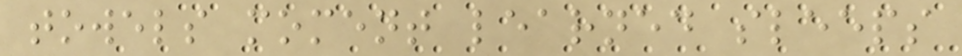towels moment learned sleeps
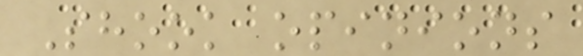Shook opinions
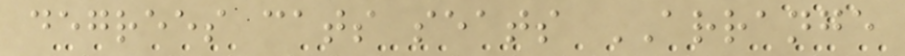degrees cats seats ARRANGE
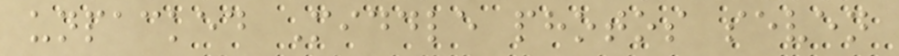unpacked Middle photos seven
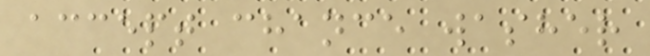accept chance washer
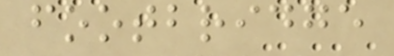footbridge
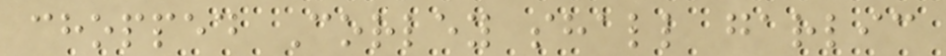chopped Corley shall garlic
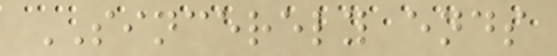SINCERELY ends
